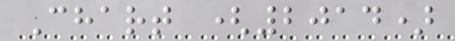Chart (2014)
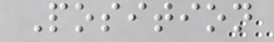Position
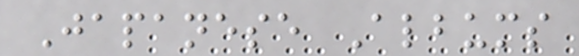Japanese Albums
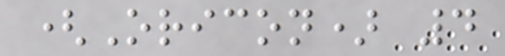(Oricon) 4
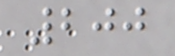200
